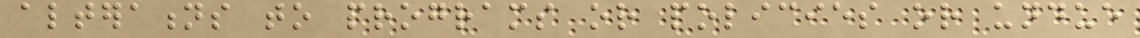alterations to programs or policies or undue
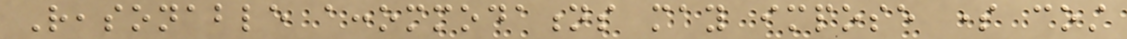Reasonable accommodations may impose some cost
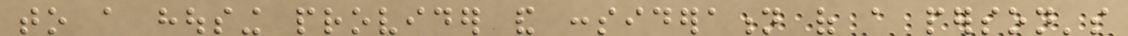to a housing provider and consideration of a person's
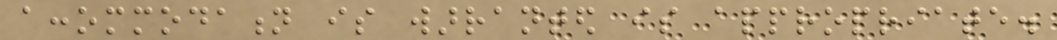accommodation is warranted is appropriate.
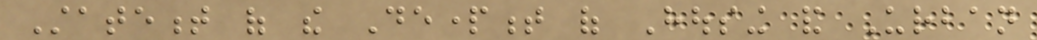Statement of the Department of Housing and Urban
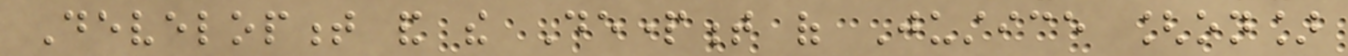Development and the Department of Justice [on]
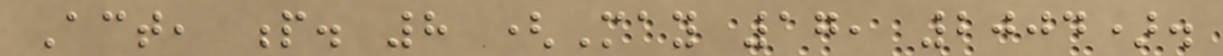Act, p. 8 (May 17, 2004).
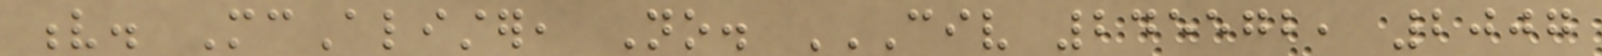v. McAlister, No. CIV 245572, 2007
